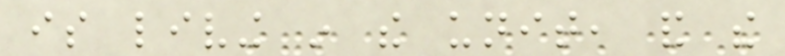is living in the unit, and the
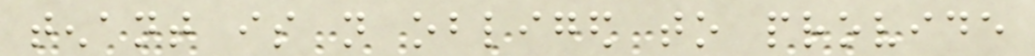tenant is not obliged to provide
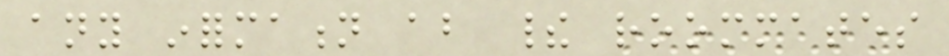any information about their roommates
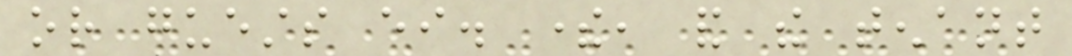or guests either. there, and the tenant
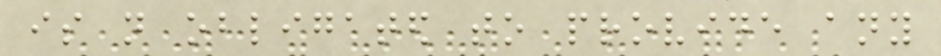is not obligated to provide any
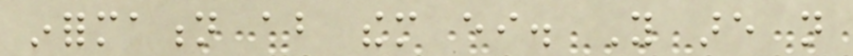information about them either. You are not
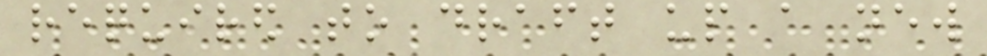required to draft up a new
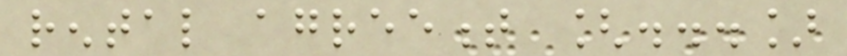rental agreement [...]
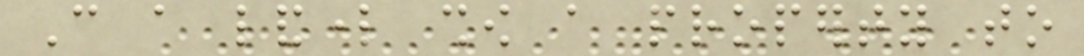Can a landlord show a property to
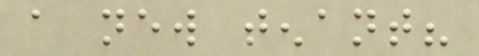a new tenant?
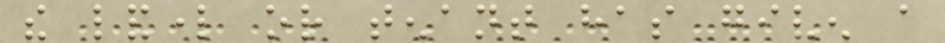the landlord or tenant has given a
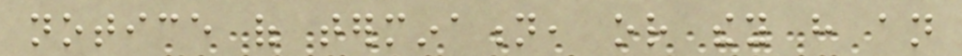notice of termination, or they have an
